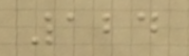124
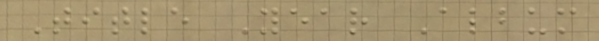Title Year Album
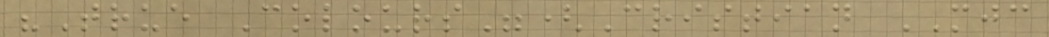"True Colours"(Cristian MJC
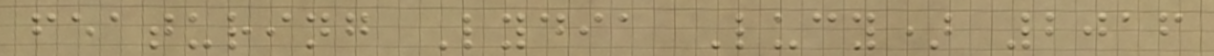featuring Lydia Lucy) 2016
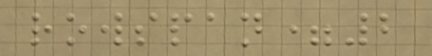rowspan=2
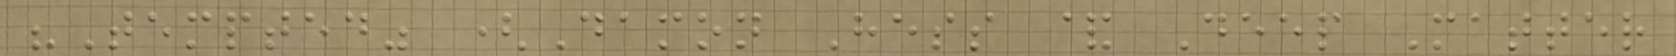"Tempted" (Damon Hess & Deep Matter
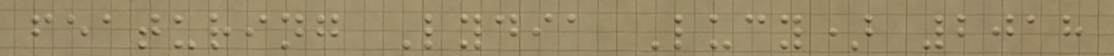featuring Lydia Lucy) 2018
